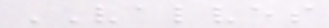VALVES
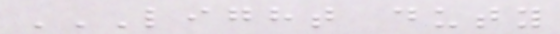LIGHT DUTY
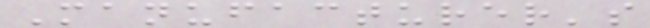Manufacturer's
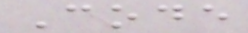Code
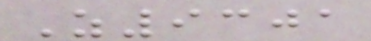Z9301
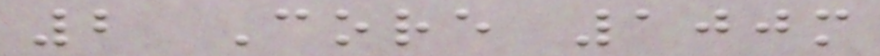2 Core 100m
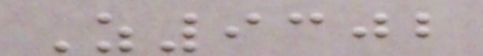Z9302
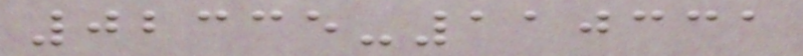02335-110331
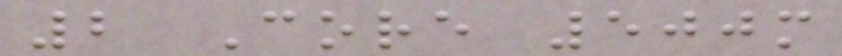2 Core 500m
